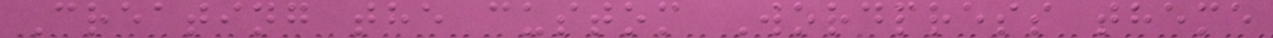Creating the custom Wordpress theme
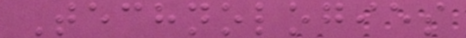Technologies
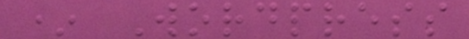* Wordpress
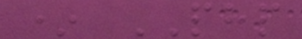* PHP
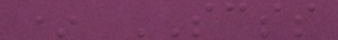* SCSS
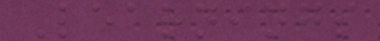Learnings
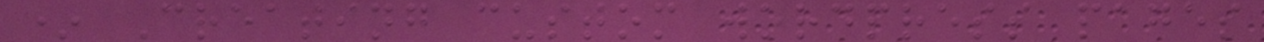* Creating custom wordpress pages
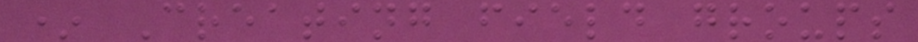* Creating field groups
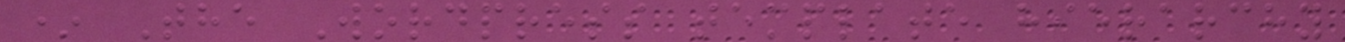* The Wordpress template hierarchy
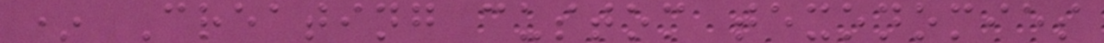* Creating custom texonomies
